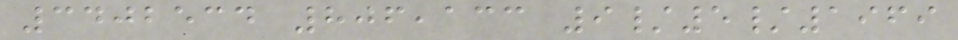3402534 806,133 9/5/1969
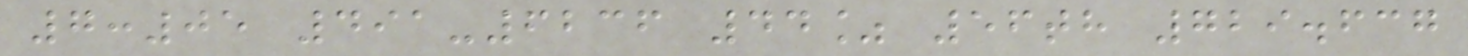7:05 491-6236 44% 56th 729.637
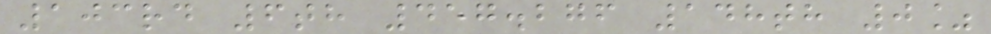103rd 6th 457.276 148th 0%
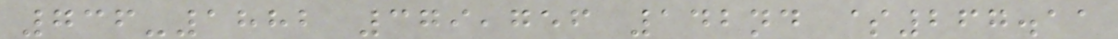736-1882 379,756 142nd $267.11
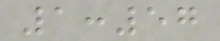1:57
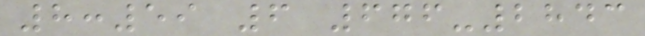8:59 6 676-2843
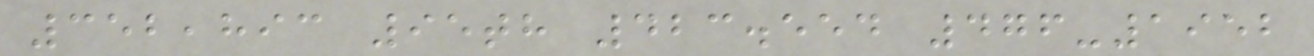352,893 95th 423.554 476-1952
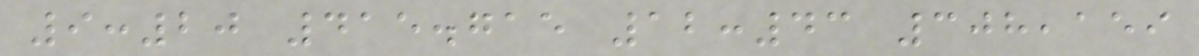9:20 415.715 12:43 308,159
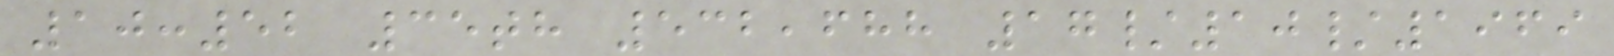10:52 35th 532,688 17/10/1969
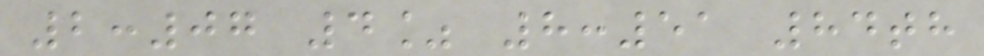2:07 4% 8:51 84th
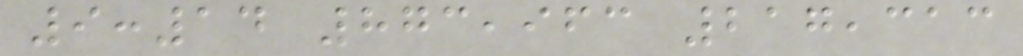9:14 873,963 217,313
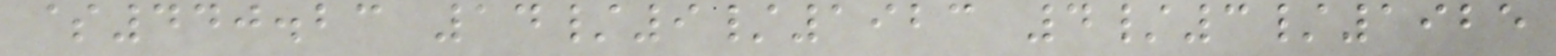$440.23 14/9/1923 4/3/1925
